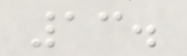13.
